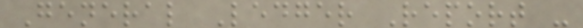General Ledger Report -
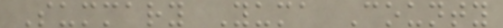Summary Yuma County
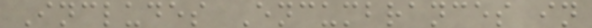Includes Encumbrances in
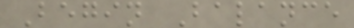Begin Balance
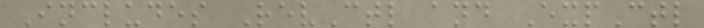Includes RevCtl and ExpCtl
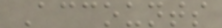Accounts
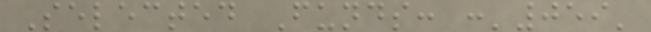Selected Funds: :'059'
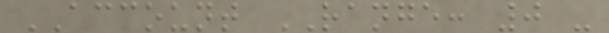ACCOUNT RANGE: 0 -
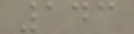143
